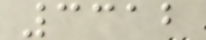3312
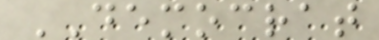DEMOCRAT
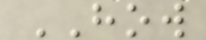HOW
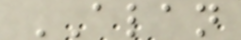ALAN
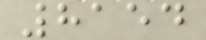8154
